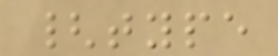{type
